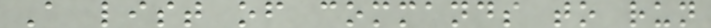A list of commands to run
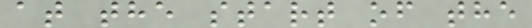at the start of the
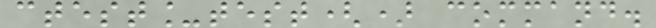ctest_test() command.
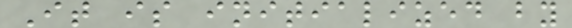It is initialized by
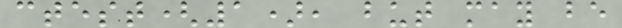ctest(1), but may be
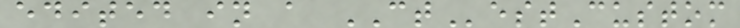edited in a CTestCustom
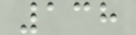138
